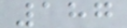187
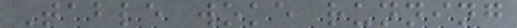Table woke running
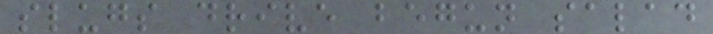slugs drive begun salad
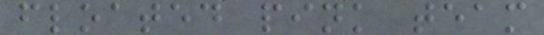floated pink team
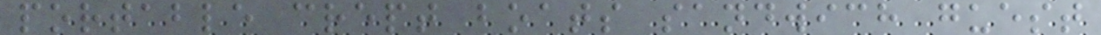portable crept boats sandwich guest
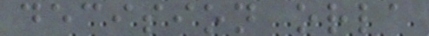decision orla
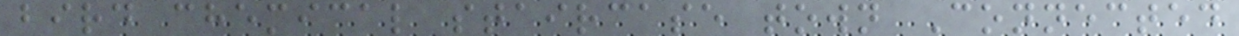bird chemical staircase town Connected
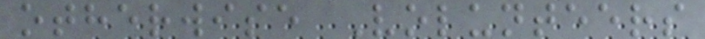otherwise Volunteers
